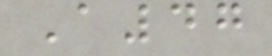A47
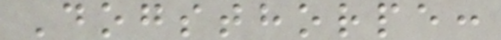Dogsthorpe:
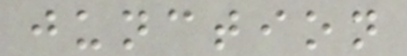junction
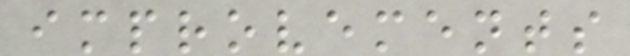improvements
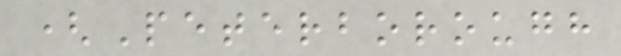(Peterborough
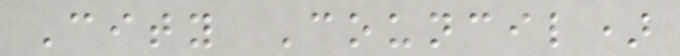City Council)
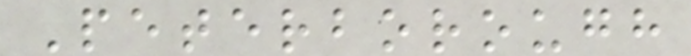Peterborough
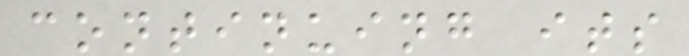continuing its
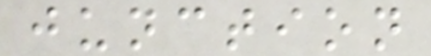junction
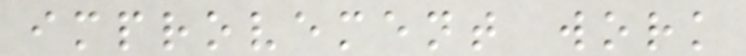improvement work
